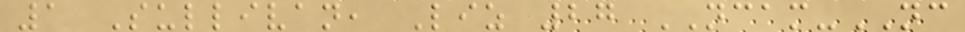1 Sullivan, Liz 27 NCAM-NC
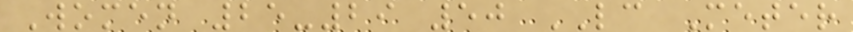Women 25-29 50 LC Meter
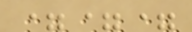===
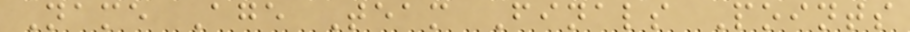Name Age Team Finals Points
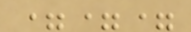===
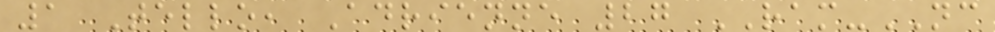1 Tello, Adrienne 27 RAM-NC
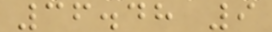36.48 9
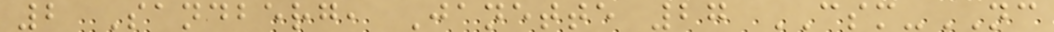2 Sandberg, Janette 27 CSM-NC
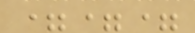===
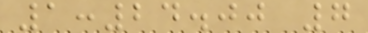1:24.00 7
